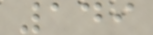149
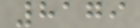8179
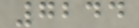7244
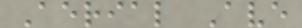Aerial Ave
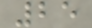25
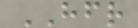HFR
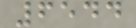6544
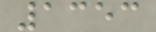1353
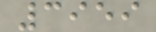3959
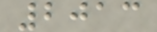2013
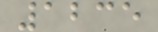1235
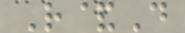R&D
